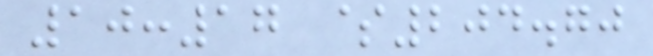10:17 $204.70
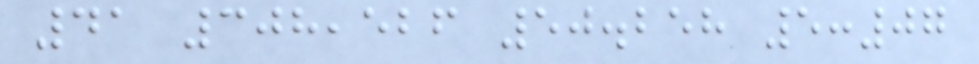41 308,526 50.258 5:07
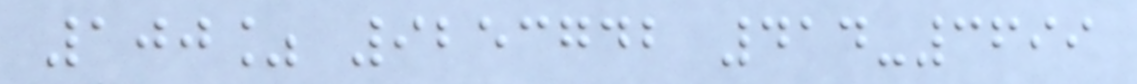100% 9253742 414-3699
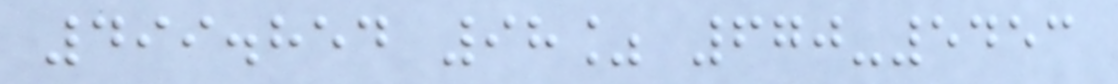499.854 98% 670-5453
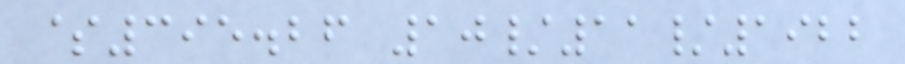$395.26 10/11/1922
